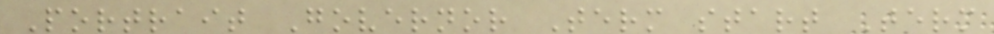Portrait Governor Term start Term
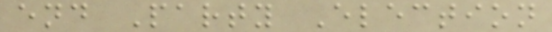end Party Election
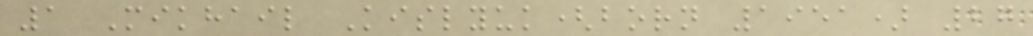1 Mikhail Kislyuk(born 1951) 27
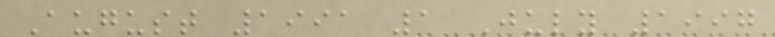August 1991 1 July 1997
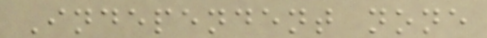Independent none
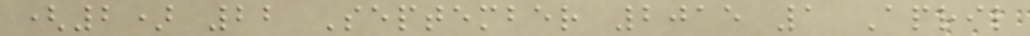(2) 22 September 2015 1 April
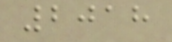2018
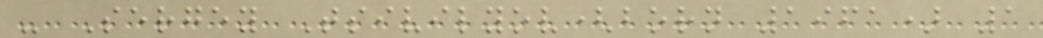- Sergey Tsivilyov(born 1961) 1
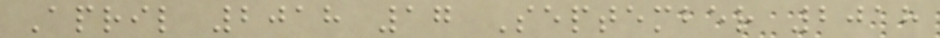April 2018 17 September 2018
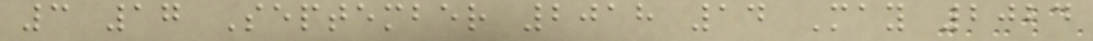3 17 September 2018 14 May 2024
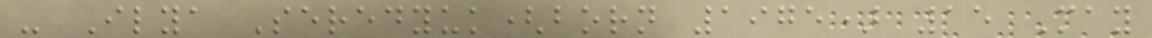- Ilya Seredyuk(born 1975) 15 May
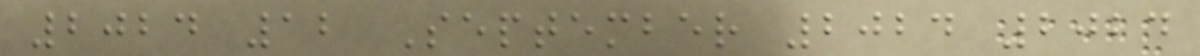2024 12 September 2024 2024
